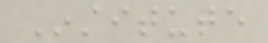Institute
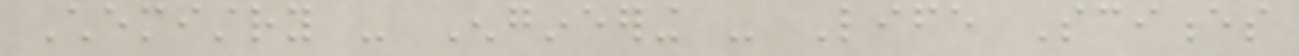Chemistry - Engineering - Life Sciences
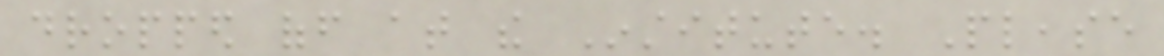dropped off at the Institute. Please
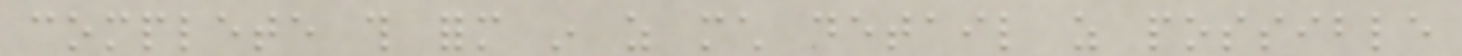complete this form in as much detail as possible
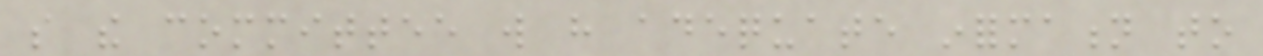so the committee will have adequate information to
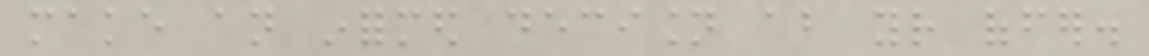make an informed decision about your offer.
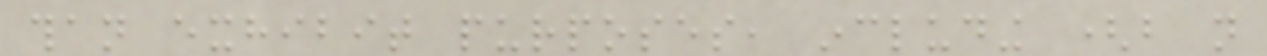than exhibit purposes, including (but not
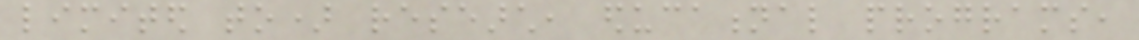limited to) research, educational programs,
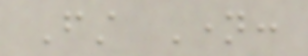First Name:
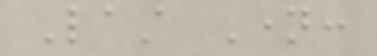Last Name:
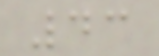43
